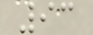93
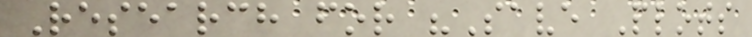Research for "Save Plots
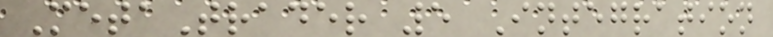MetaTrader 5 Integration
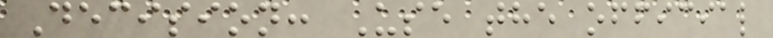Decision: Use the official
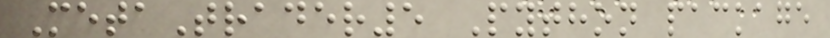MetaTrader5 Python package
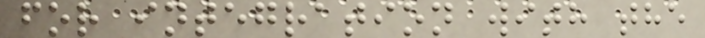for integration with the
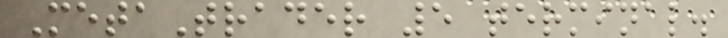MetaTrader 5 terminal.
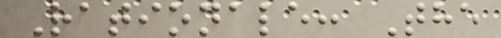Rationale: The
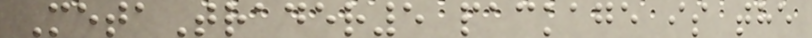MetaTrader5 package is the
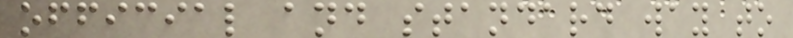official and standard way to
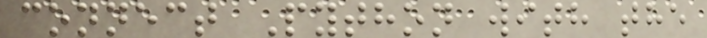connect Python with the
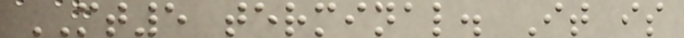MT5 terminal. It is
